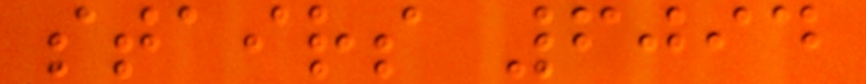stairs 6094
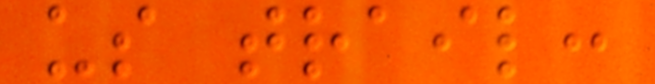us trail:
